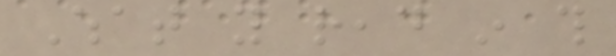What you read in this
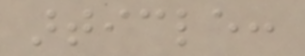article:
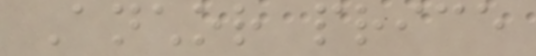Anchor price
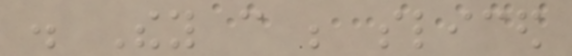. They can be sliced
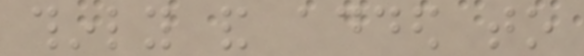thinly and added to
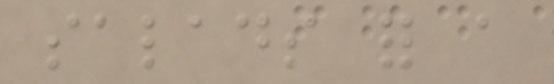salads for a
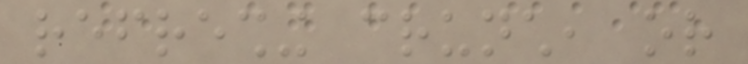refreshing crunch, or
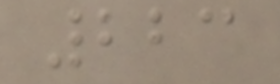223
